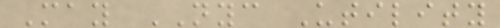May NYC Utility
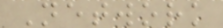Network
